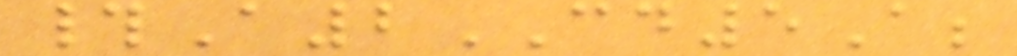#A2CD5A;
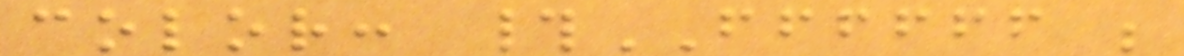color: #FFFFFF ;
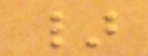}
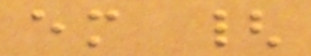em {
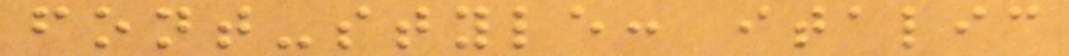font-style: italic
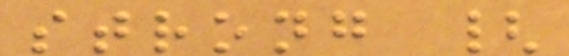strong {
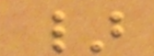}
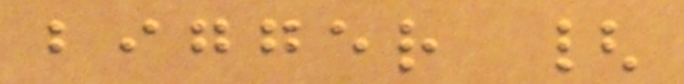bigger {
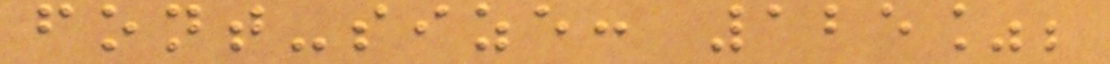font-size: 125%;
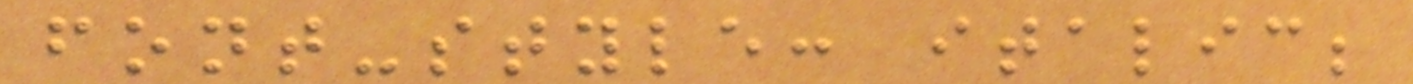font-style: italic;
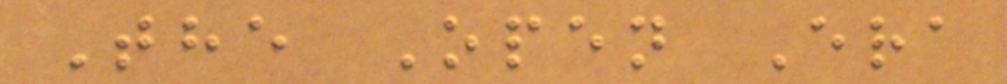The Open Era
